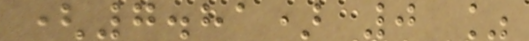(7.81) 0 %
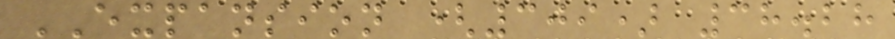EXPANSION (309) 38.28
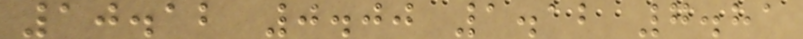10.12 0.00 1.12 7.81
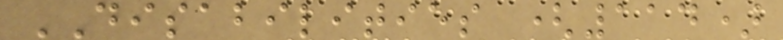DISABILITIES (114)
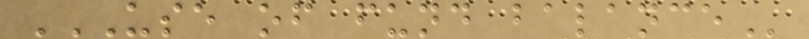USE OF FUND BALANCE
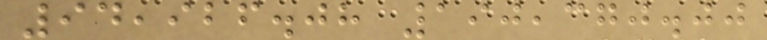94,926.08 190,370.00
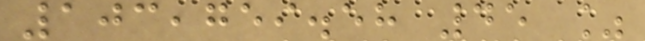103,759.58 45 %
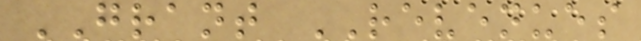GRANT REVENUES
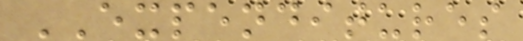EXPENDITURES
